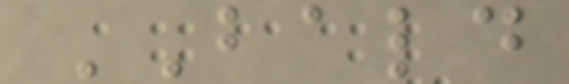BALD
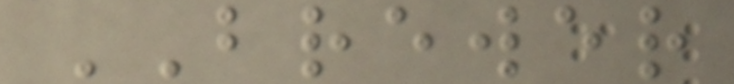BREWER
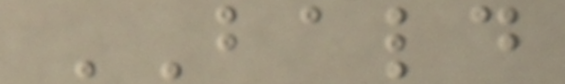BALD
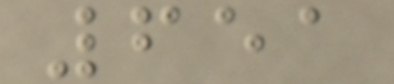651
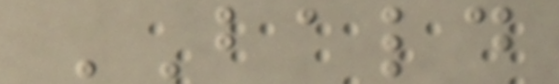BALD
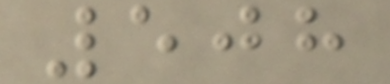508
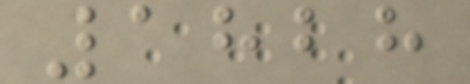1828
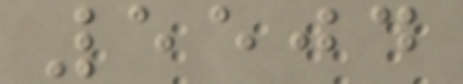5504
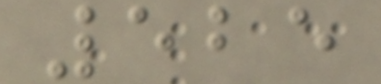525
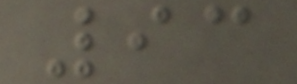93
